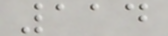114
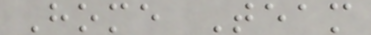Home Team
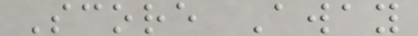Score Away
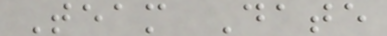Team Date
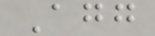Agg
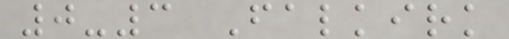0-3 Falkirk
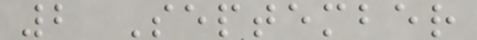2 September
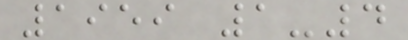1959 1-4
